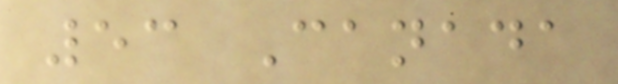53 Canada
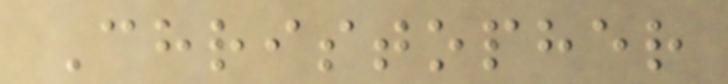Christopher
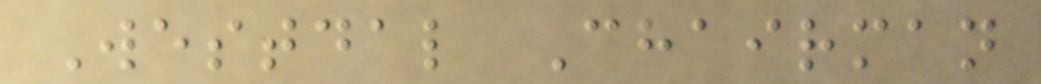Westdal Chairman
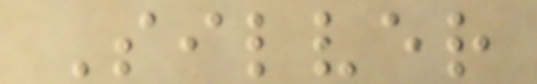Silver
